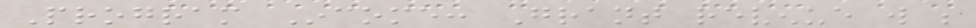Program Income: Grant revenue will be
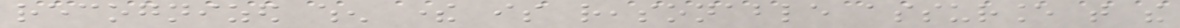recognized when there is reasonable assurance that the
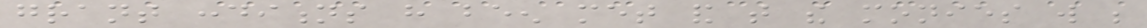grant conditions have been met and that the monies will be
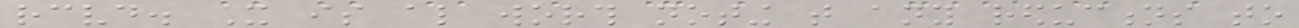received. It is also worth noting that any reductions to
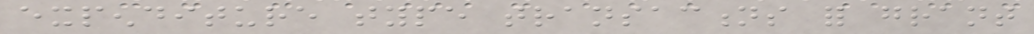expenditure type transactions for grant
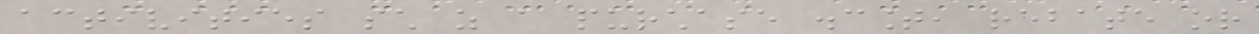activities such as a purchase discount, rebate or
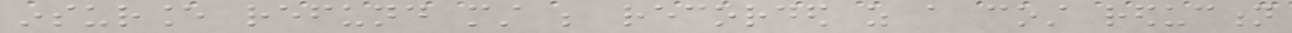insurance refund must be recorded as a cost reduction
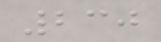230
